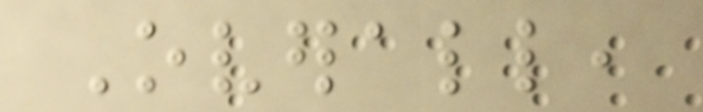Overall,
